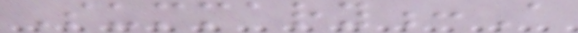Summary:A
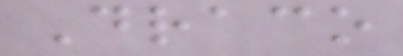Draco
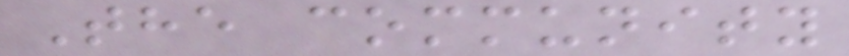The community
